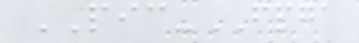PIC-FPGA
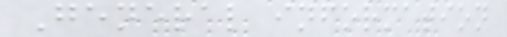General information
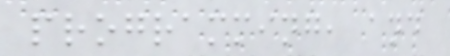programming, and
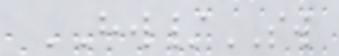HW/SW
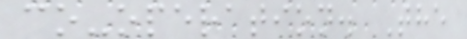co-operation. The
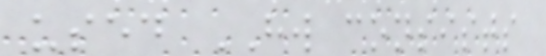used HW consists
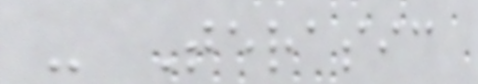- Terasic
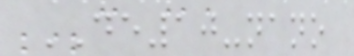DE10-nano
